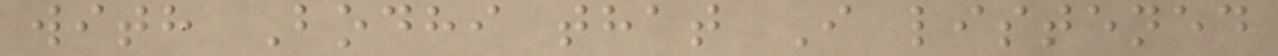with Bodhi that I listened
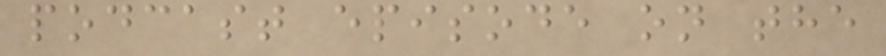podcast episode on the
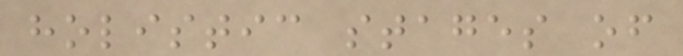holistic stages of
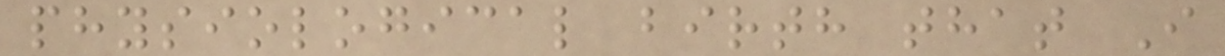physiological birth that I
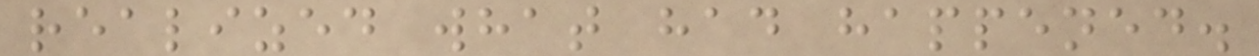realized what had happened.
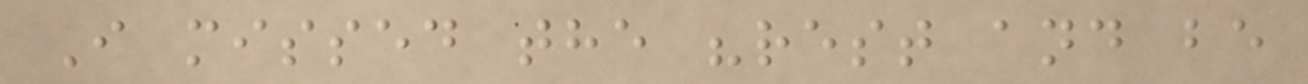I missed the "rest and be
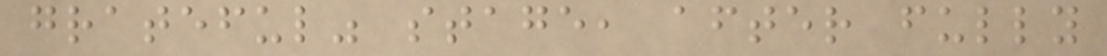grateful" stage, after fully
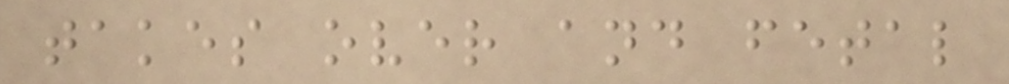takes over and fetal
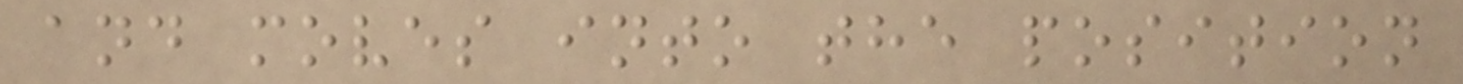and moves into the position
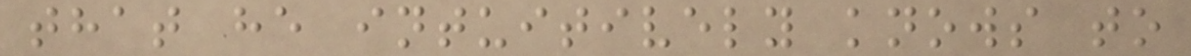that he intuitively knows to
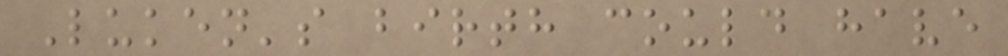Luken's birth could have
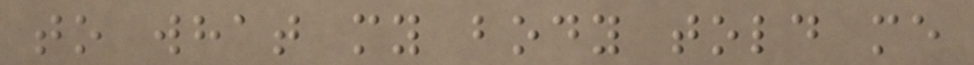to what my body told me
